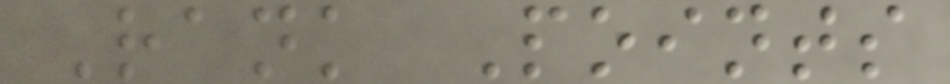Rank Points
